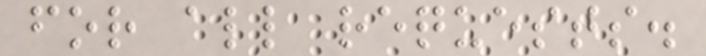for all requests.
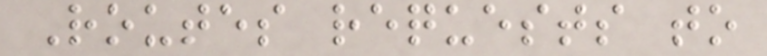Routes requests to
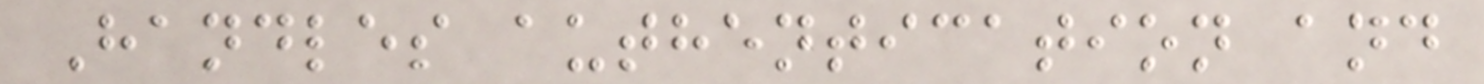Handles authentication and
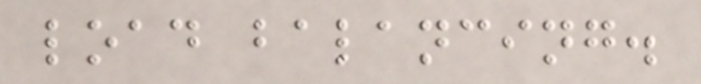load balancing.
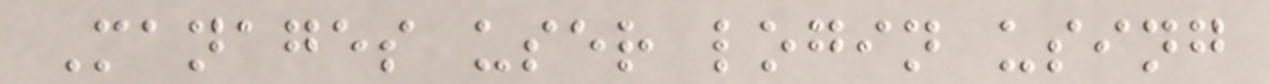Manages user login using
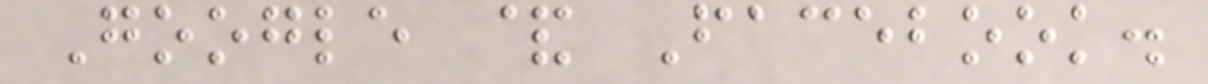Google & Facebook.
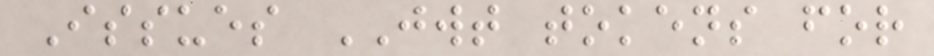Issues JWT tokens for
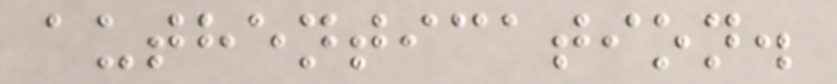authentication.
